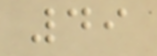49
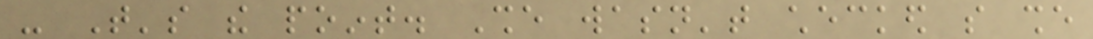- That's the point. She wasn't checked so she
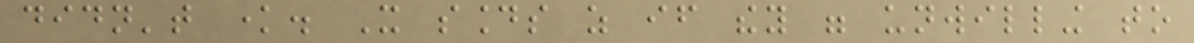didn't know. It sounds as if they were unwilling to
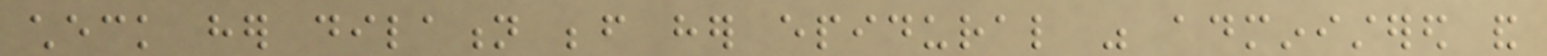check her dilation before her epidural was administered and
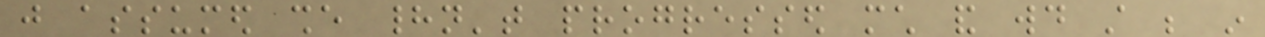just assumed she hadn't progressed much and would still be in
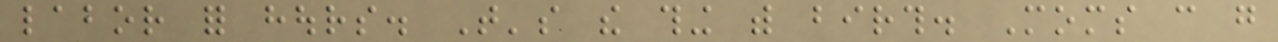labor for hours. That's the thing with birth. Moms can go
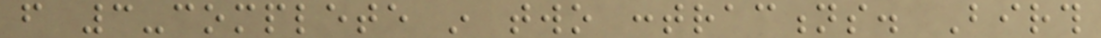from 3-complete in two contractions. Birth
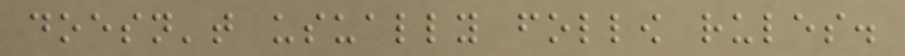doesn't usually follow rules.
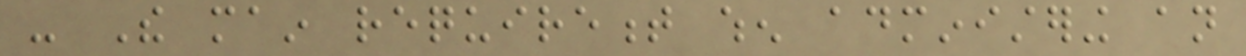- The main requirement when administering an
